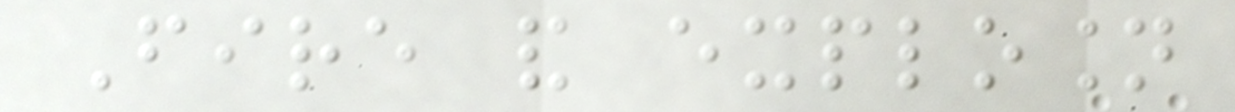Fire and explosion
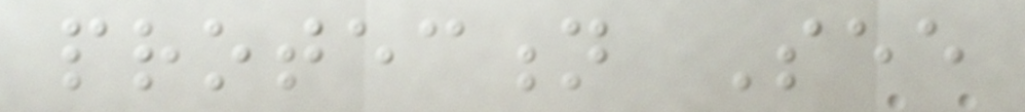protection See
